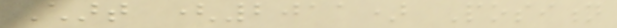Chart (2011) Position
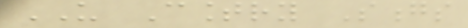US Country Songs
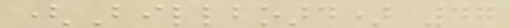(Billboard) 47
